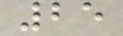25
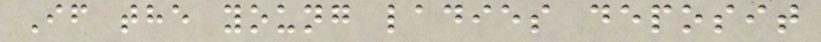If the young ladies deposit
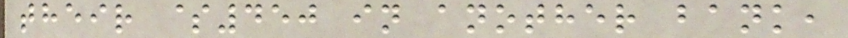their $450 in another bank,
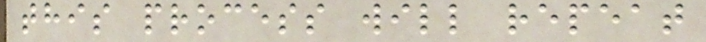this process will repeat
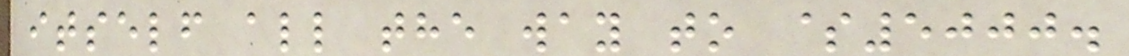itself all the way to $5000.
